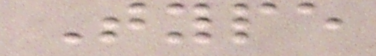Type
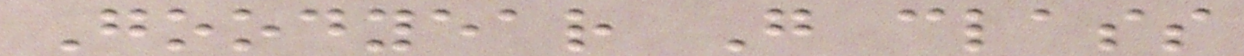Goodyear G class
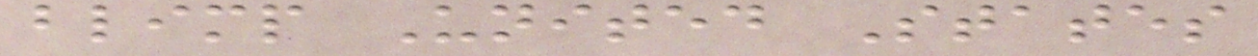blimp United States
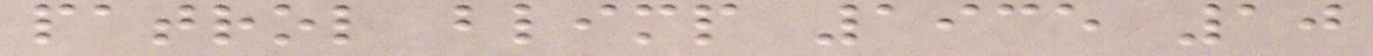patrol blimp 1935 10
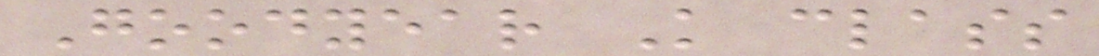Goodyear K class
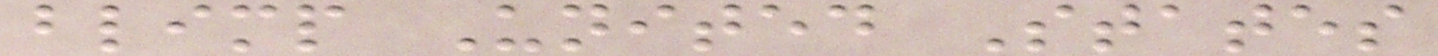blimp United States
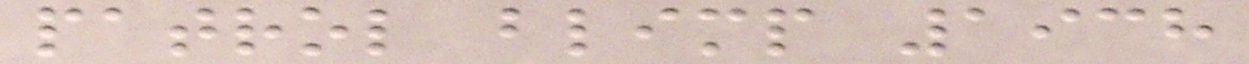patrol blimp 1938
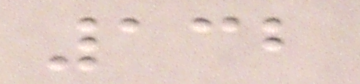132
